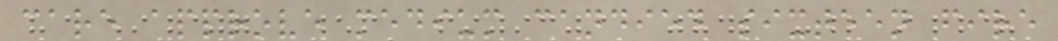care approve medium candied sixteen fire
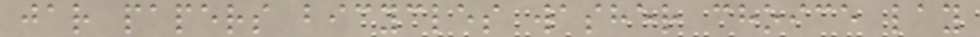jar papers bicycles washer choice lay
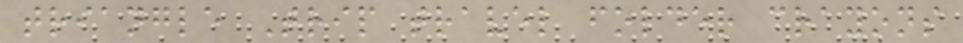triangle Trip travel folder crayons
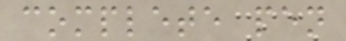complete pen
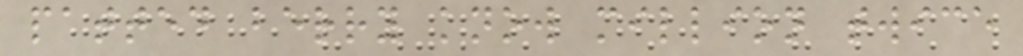patted berry know million twice
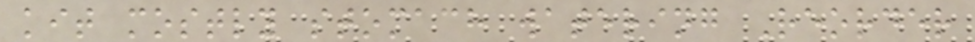kit mostly stomach watering Reorder
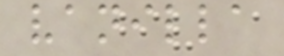vanilla
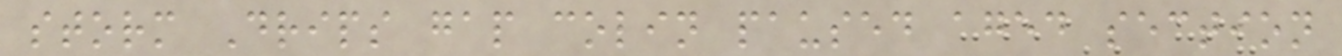storm Drips gap colin paused aged section
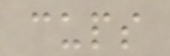cups
